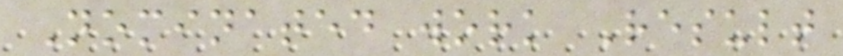Nominated work Result
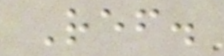Ref.
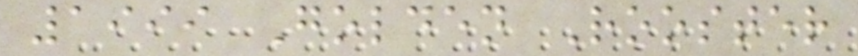1999 Golden Rooster
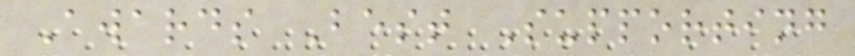Awards Best Supporting
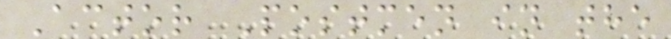Actor Postmen in the
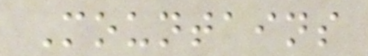Mountains
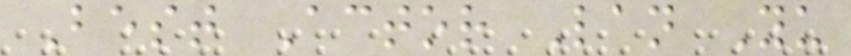Best Actor Lan Yu
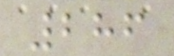286
